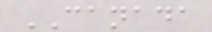CANADA
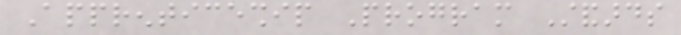Apprenticeship Program Standards
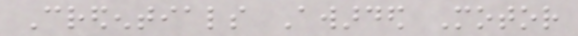Credentials Awarded Motor
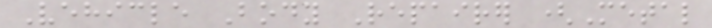Vehicle Body Repairer (Metal
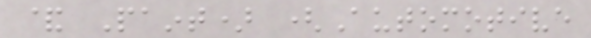& Paint) (Automotive
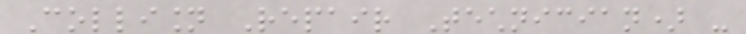Collision Repair Technician) -
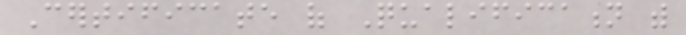Certificate of Qualification with
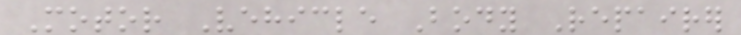Motor Vehicle Body Repairer
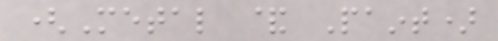(Metal & Paint)
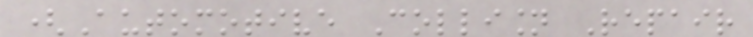(Automotive Collision Repair
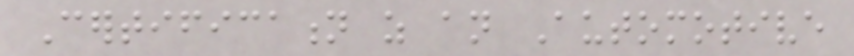Certification as an Automotive
